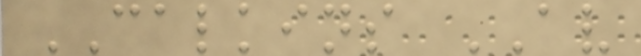CALKINS AV
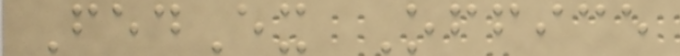FedEx Office
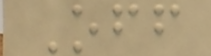Off
